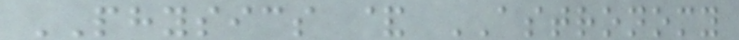PHYSICS & ASTRONOMY
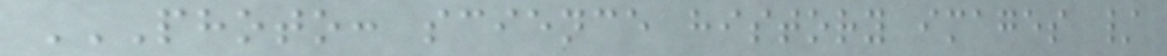PHOTO: SCIENCE HISTORY IMAGES /
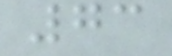73
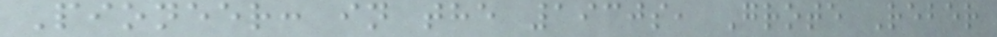Pioneer: in the 1930s, Grote Reber
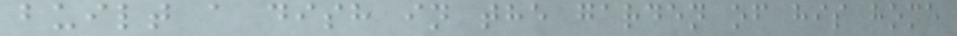built a dish in the garden of his home
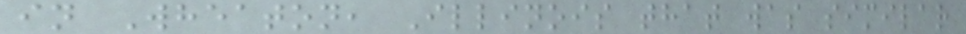in Wheaton, Illinois that was similar
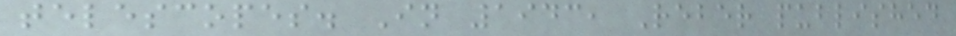telescopes. In 1943, Reber published
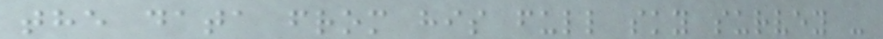the data from his full sky survey -
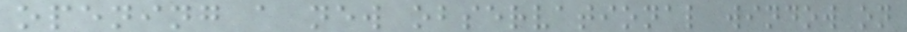opening a new observational window on
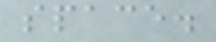space.
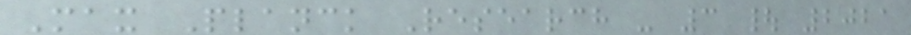Max Planck Research - 3 | 2021
